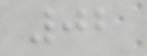02
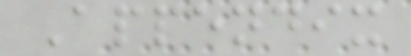Appendix
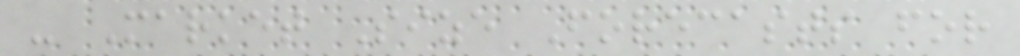- Market Size Forecasts for
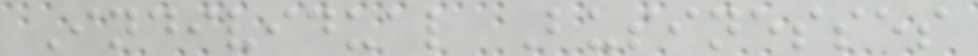Individual Businesses
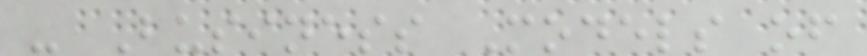- Business Models of
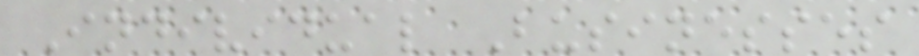Individual Businesses
